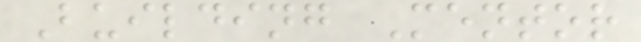Building Mentor
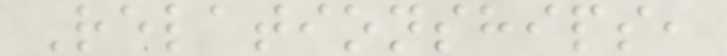Relationships,
